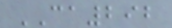CA292
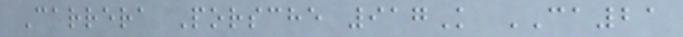Carrera Porsche 917K CA21
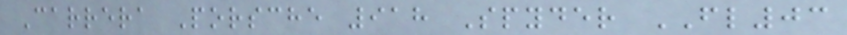Carrera Porsche 918 Spyder FL03
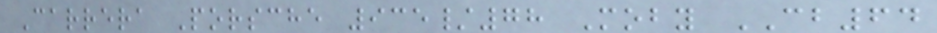Carrera Porsche 935/78 Moby CB64
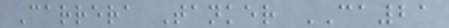Carrera Tanker CA21
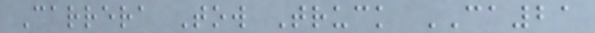Carrera Tow Truck CA21
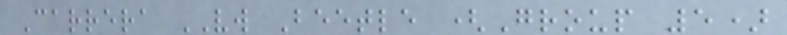Carrera VW Beetle (Group 5)
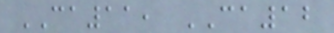CA11, CA12
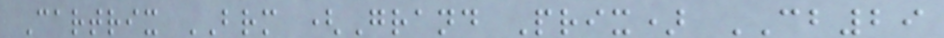Cartrix BRM (Grand Prix) CB29
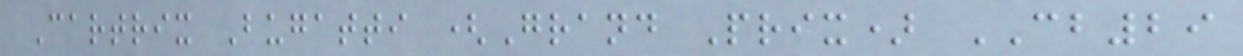Cartrix Bugatti (Grand Prix) CB29
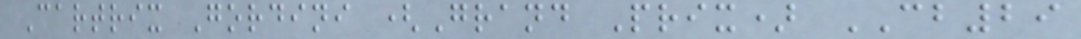Cartrix Gordini (Grand Prix) CB29
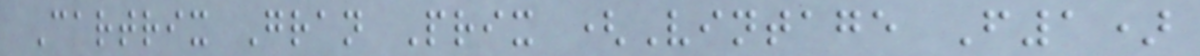Cartrix Gran Prix (Vintage F1)
